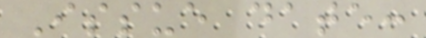Issue date:
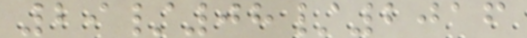29/08/2016
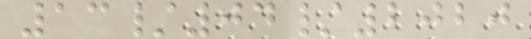13/04/2020
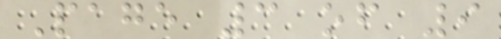Page 3 of 9
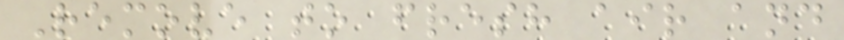Remove to fresh air and
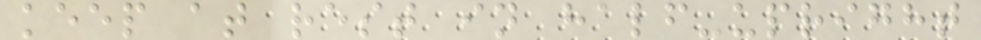keep at rest in half-upright
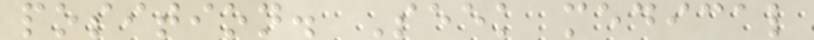position. Seek medical
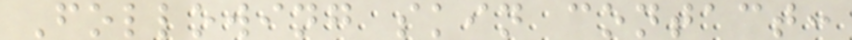Following skin contact:
